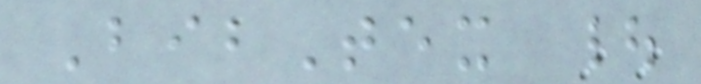BibTex |
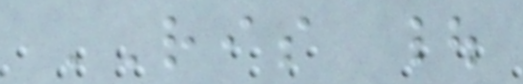RIS |
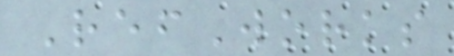RefWorks
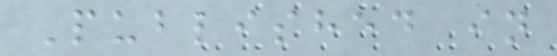Published in
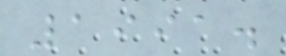1991.
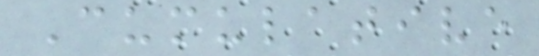Cumulative
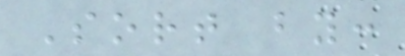Sort by:
